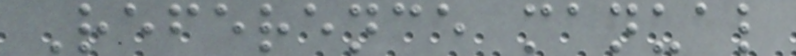Reference manual
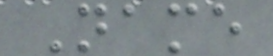Name
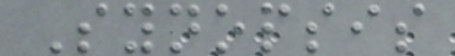Synopsis
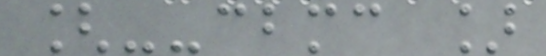[--cbmc ]
